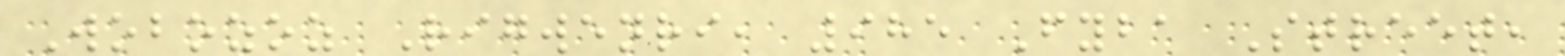Wobozoz Rigwenri, 985 Fyba Street,
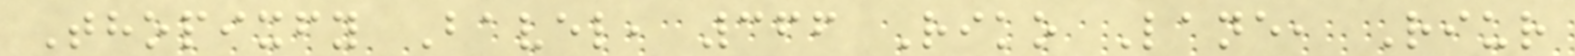Thopixfy Bavel, 366 Riko Lane, Riur
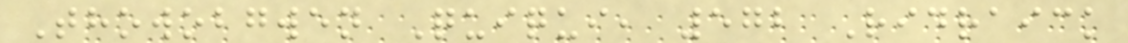Thowobgwen Quiqui, 572 Ridraick
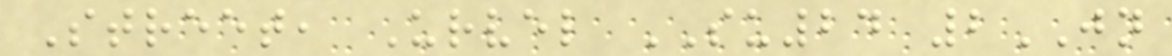Street, Urvel SU24 2JN
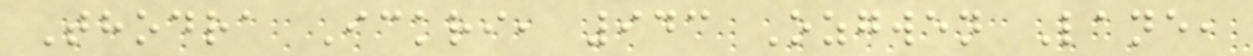Thodra Ickri, 943 Ozgwen Lane,
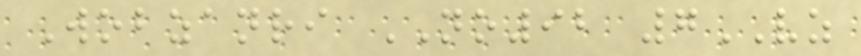Wobzanri NO92 7VZ
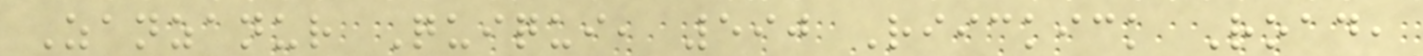Zanzanur Quiqui, 590 Riickick Road,
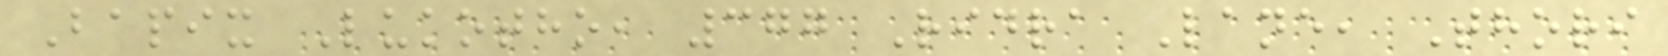Bapix Lukotho, 377 Ridra Lane, Thori
